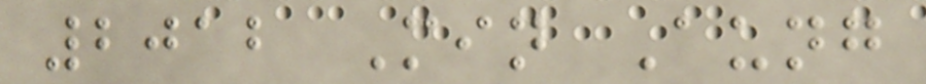2012 Min Aung
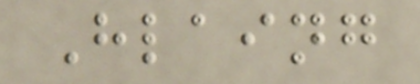Hlaing
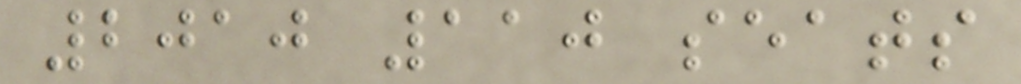2010 110 seats
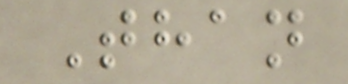Than
